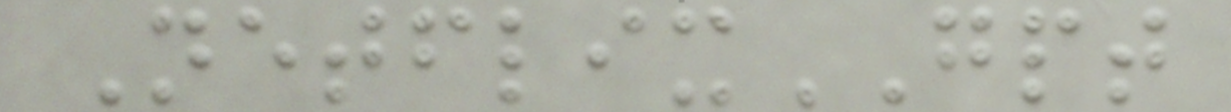NetflixGPT
